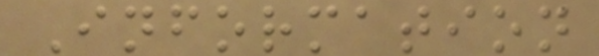Information
